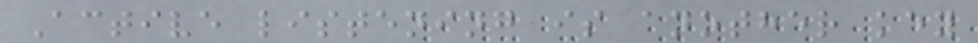Active listening is another key
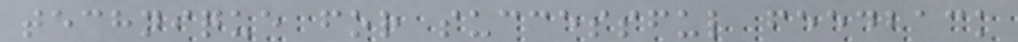technique for successful feedback
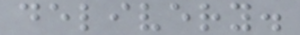delivery.
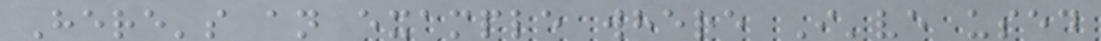Here's an example where I've used
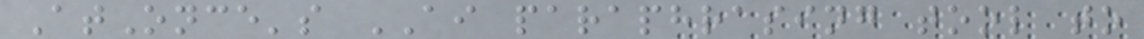AtOnce's AI paraphrasing tool to
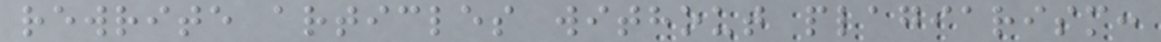rewrite articles without plagiarism:
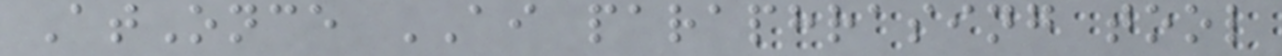AtOnce AI paraphrasing tool
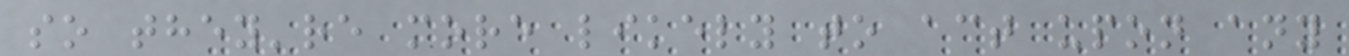so they're more likely to act upon any
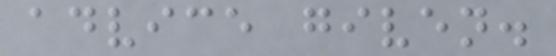advice given.
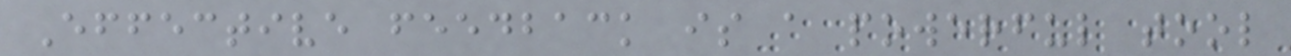Effective feedback is a powerful tool
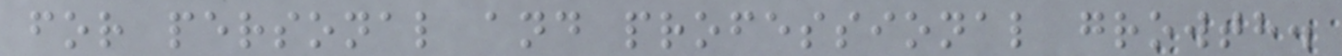for personal and professional growth.
